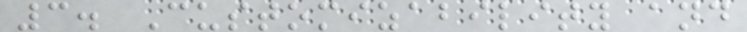3. Customizability and
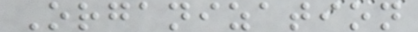Organization
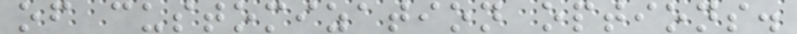of customization options.
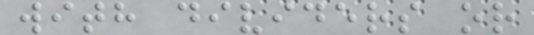with dividers or
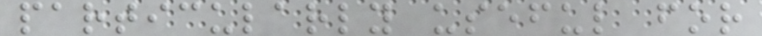particularly useful for
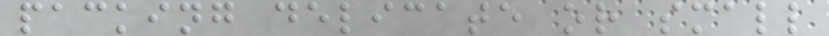packing delicate or small
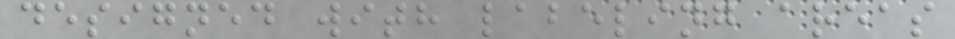designed with labeling areas
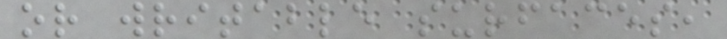or writable surfaces,
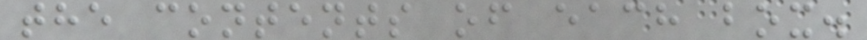the contents of each box.
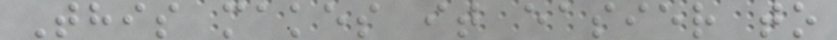This makes it easier to
